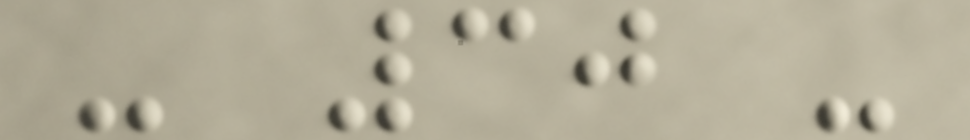- 30 -
